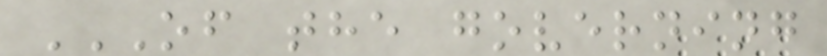OF THE GOVERNING
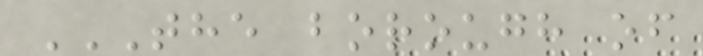THE BOROUGH OF
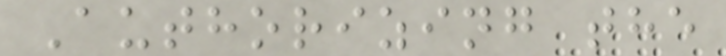Authorizing the
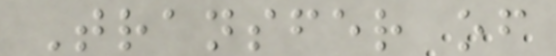Transfer of
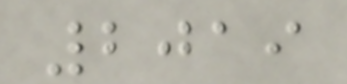2019
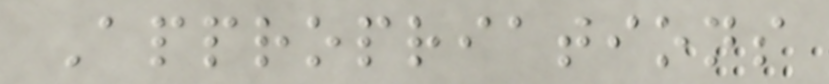Appropriations
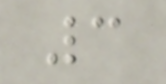3
